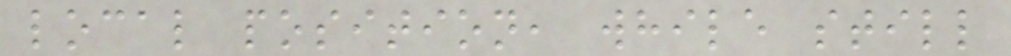local position, while still
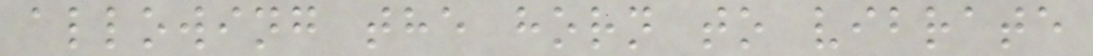allowing the horn to vibrate
